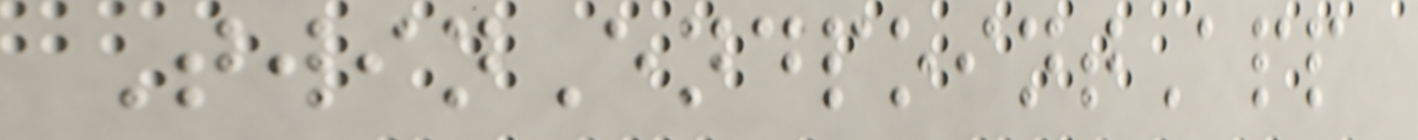TwinEndpointApp
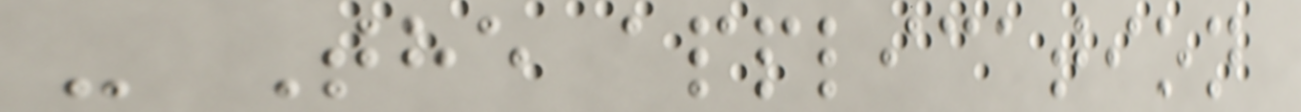- The application
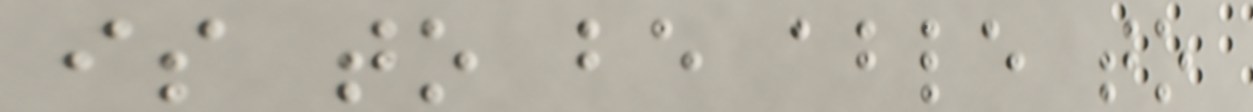is to be able to
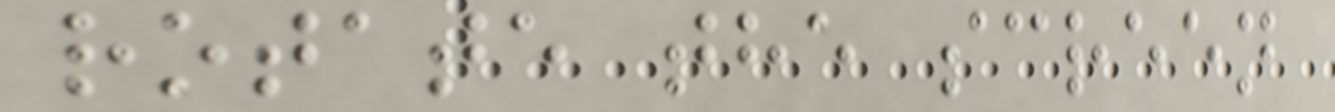rotate the screen
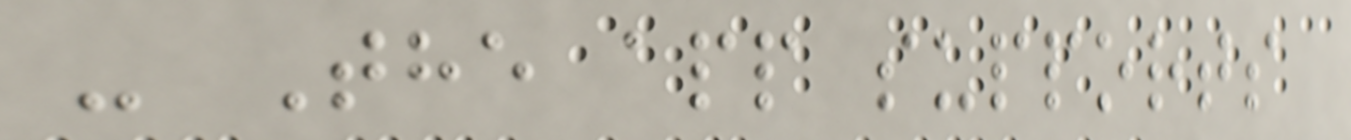- The app supports
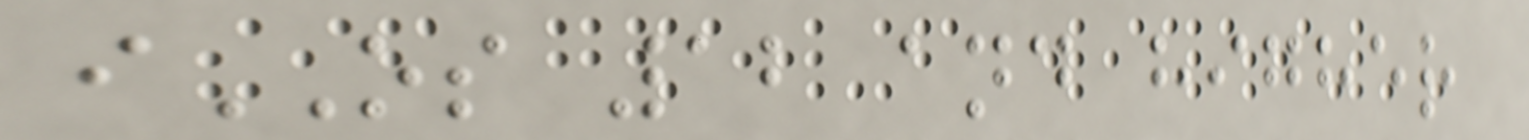iOS 12 and higher
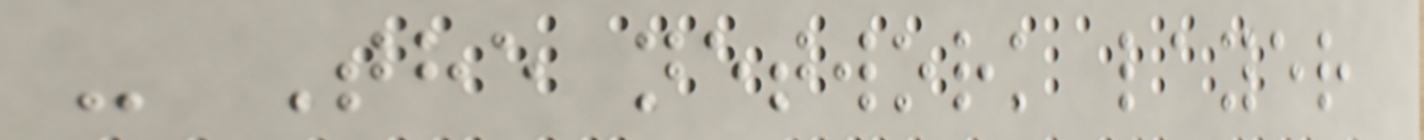- The network layer
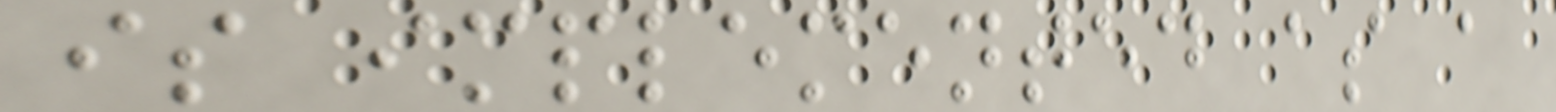is implemented as a
